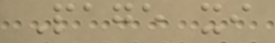Page xi
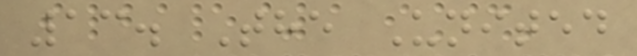13. The United
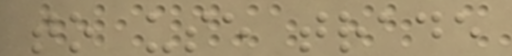to use trade
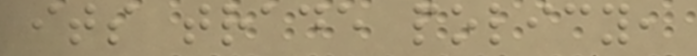its trade policy,
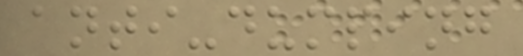anti-dumping
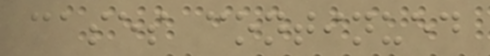cases continued
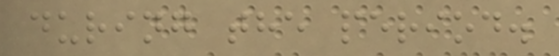during the period.
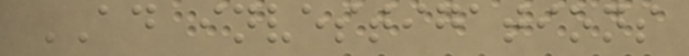AD investigations
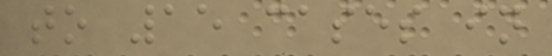to 15 cases in
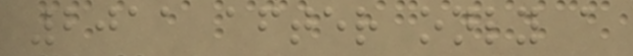2011 after only a
